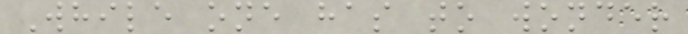While one has to wonder
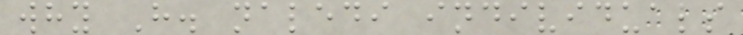why H. naledi individuals
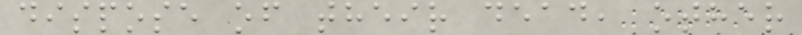dispose of their dead, other
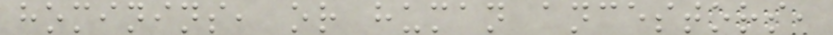hominins, or human ancestors,
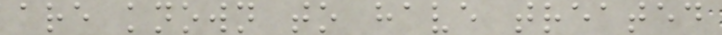are known to have treated
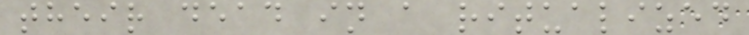their dead in a ritualized
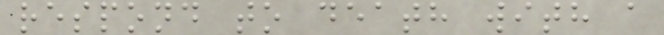respond to death with a
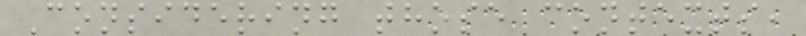Considering those contexts,
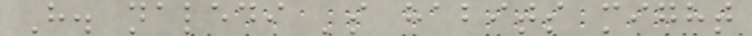H. naledi 's habits might
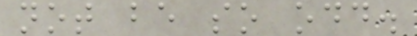not be so odd.
